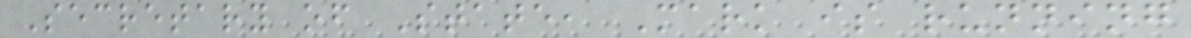Secretary of State, Mark is running
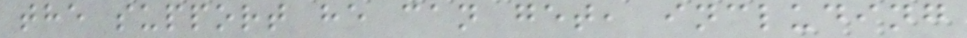the support he can get, including
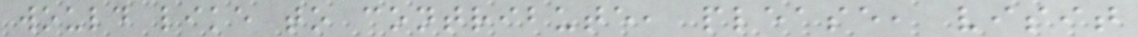would like to contribute, please, visit
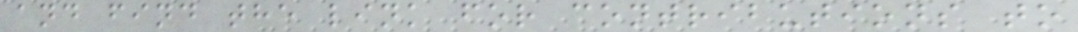and find the link for contributions to
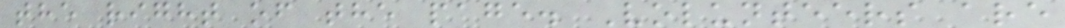the right of the page. Volunteers are
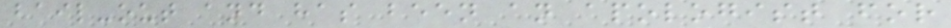bail-out and has been an apologist for
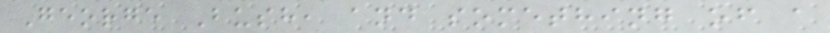George Bush, and something of a
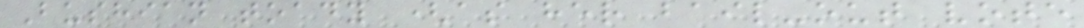Bushian toady (as her bail-out vote
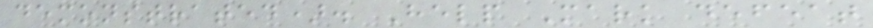demonstrated). Help Mark defeat
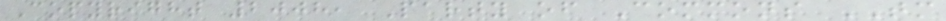Copyright 2008, Party of Commons TM
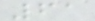61
